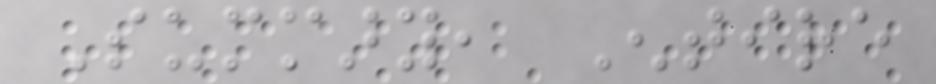Summary, Entire
